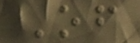Of
